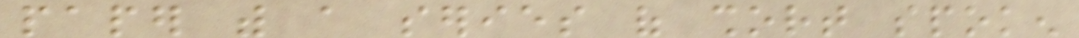paper with a series of short spoken
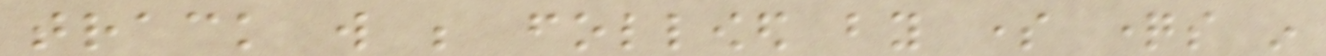track will be followed by some questions in
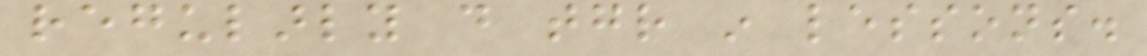regularly do together in lessons.
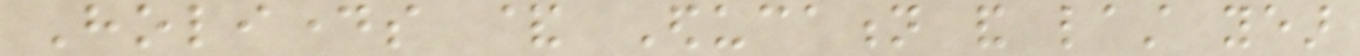Holidays & Education and last year
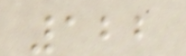122
